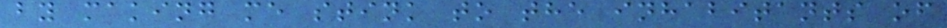by making me stink to the inhabitants of
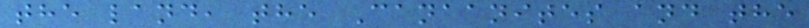the land, the Canaanites and the
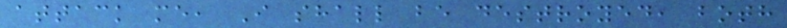attack me, I shall be destroyed, both
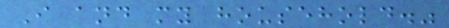I and my household."
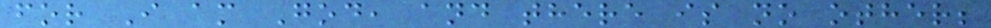for I am God, and there is no other;
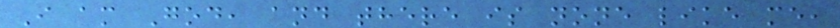I am God, and there is none like me,
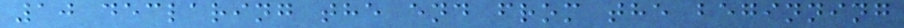10 declaring the end from the beginning
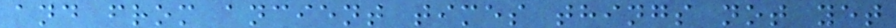and from ancient times things not yet
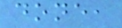done,
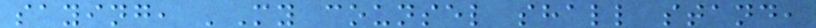saying, 'My counsel shall stand,
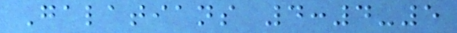Galatians 4:4-5
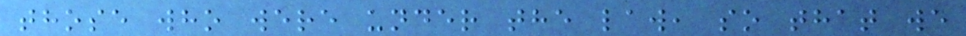those who were under the law, so that we
